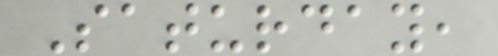Saturday,
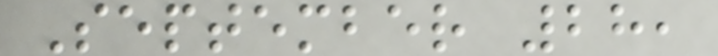September 28,
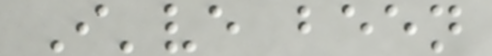I've been
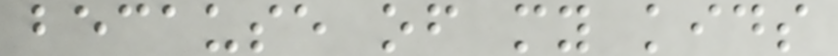because of my kids
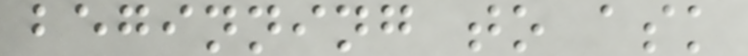beginning to ask
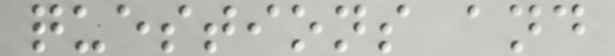questions and
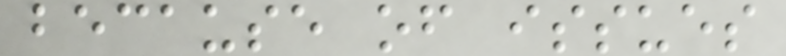because of issues
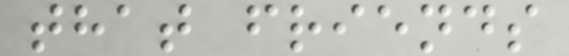that friends
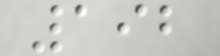192
